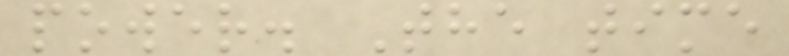power. The time
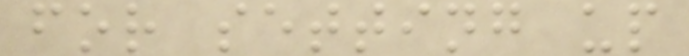for setting up
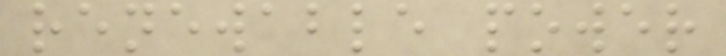renewable power
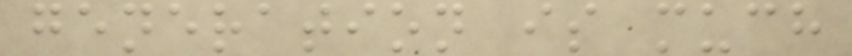generation is much
